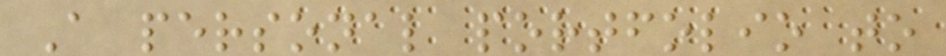A personal portfolio to
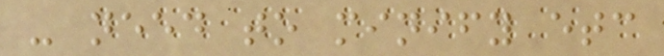- need to minify etc
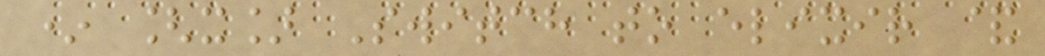* [x] Switch to elixir &
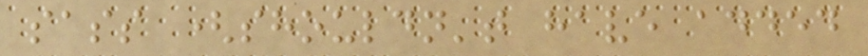sass (shouldn't have added
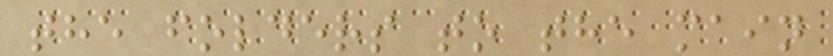the folders to the main
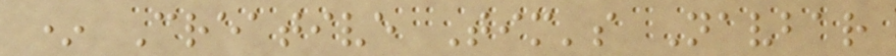* Creative Tim's Navbar
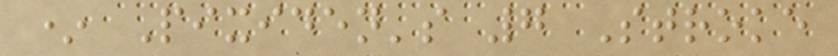* Pixiden's 7 Stroke
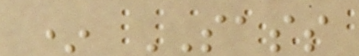* SASS
